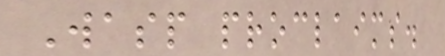Wasp proclaims.
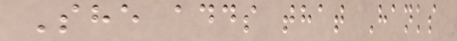She adds that Hanks
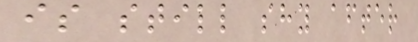is still shy after
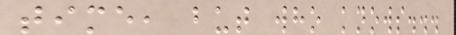time, but who knows...
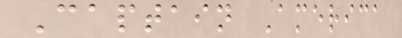Captain America
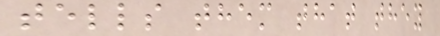tells them that they
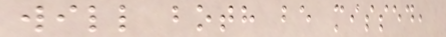will both be missed,
